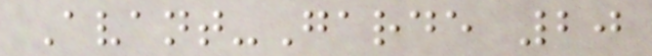Avant-Garde 20
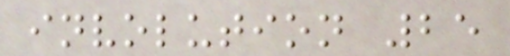involution 25
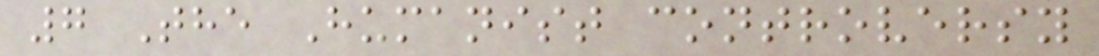7 The Humanist controversy
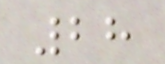28
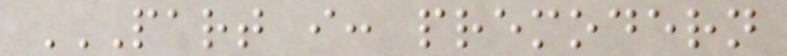PART I: PREMODERN
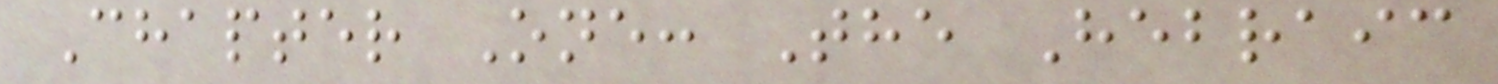Chapter One: The Hebraic
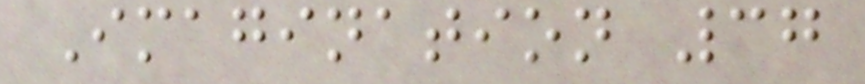Imagination 37
